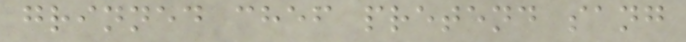grinned chef pretend sang
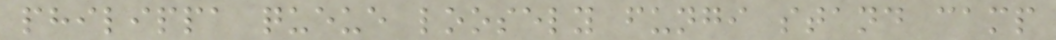philippa queue loosely fungi stand camp
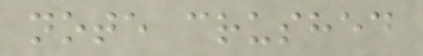note crushed
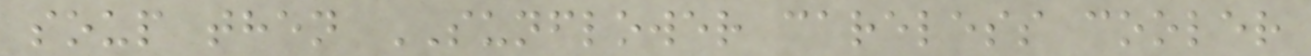soup then SUNFLOWER careless cooler
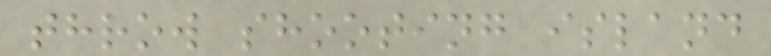throw shooting island
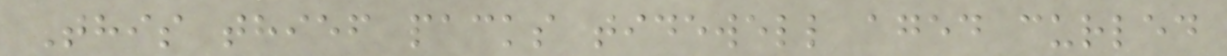This thief packs tidewell aged curled
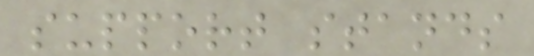support stands
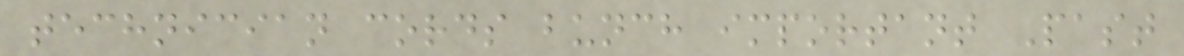technician cords bunch important Past
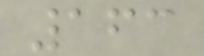163
